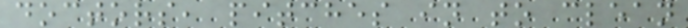doctors, pitches in to clean
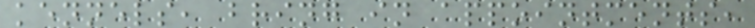kennels, bring in appointments,
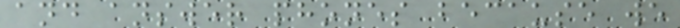and answer phones because we
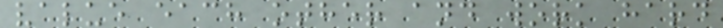value each other and work hard
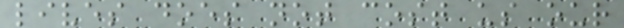lives does not cost us our
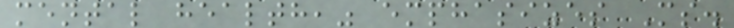mental health," emphasizes Ms.
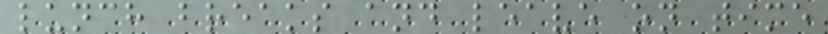lunch breaks and leave on time
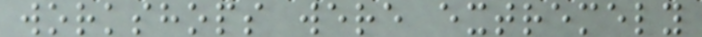workshops were extremely
